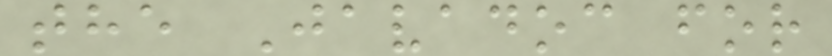the Javadoc for
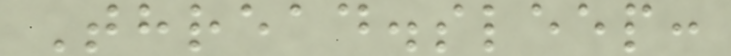Thread.sleep:
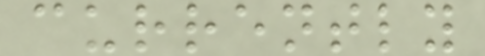currently
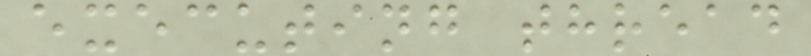executing thread
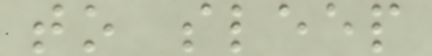to sleep
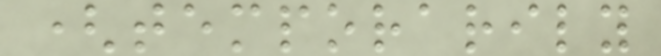(temporarily
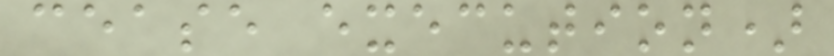cease execution)
